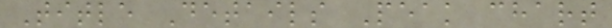Title Details Peak chart
